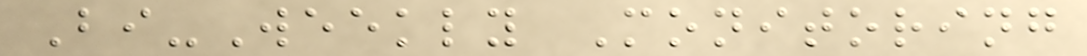Bi-Weekly Monitoring
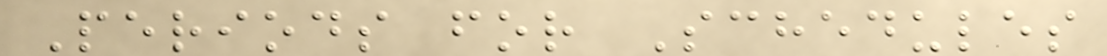Periods for Schedules
